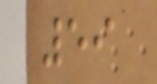59
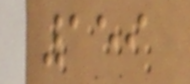159
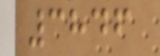3846
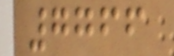7766
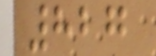827
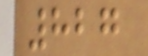827
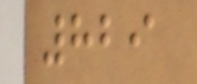829
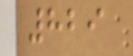829
